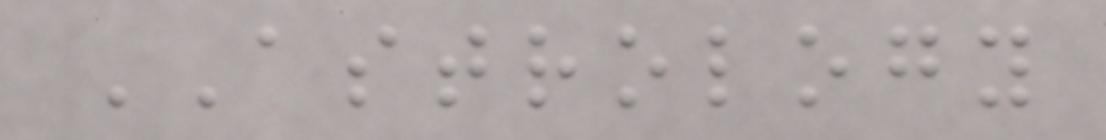ASTROLOGY
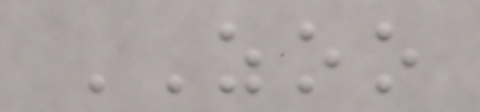ZOO
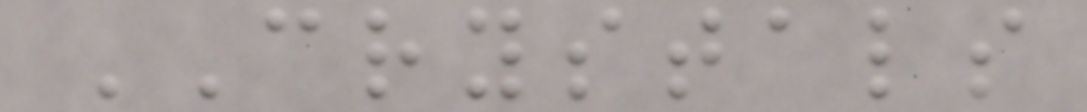CRYSTALS
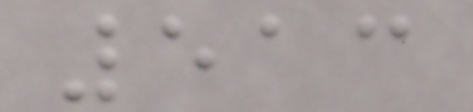513
